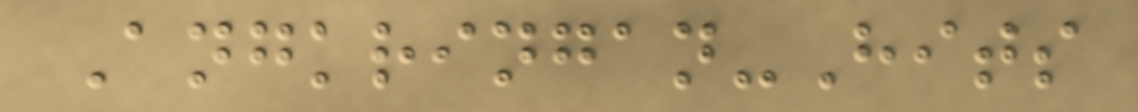Angkringan-Hits
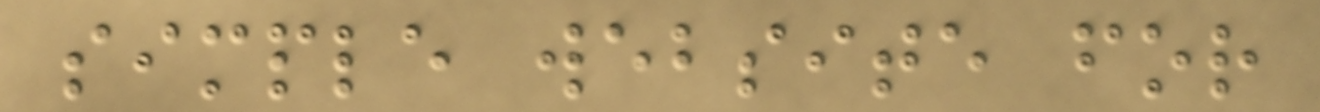simple website for
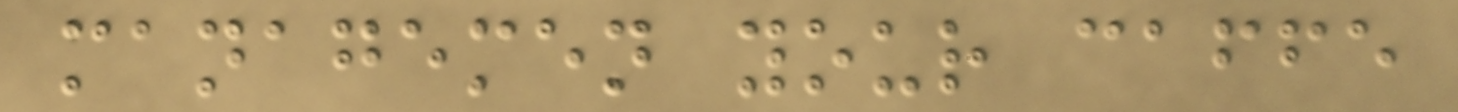managemen your caffe
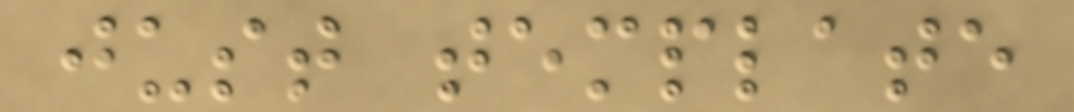just template
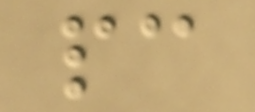pc
